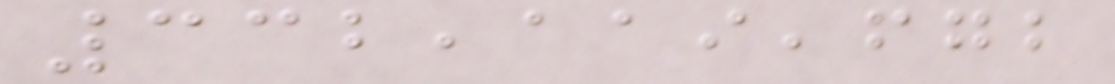332,119,672
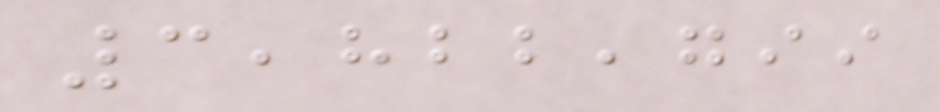3,822,799
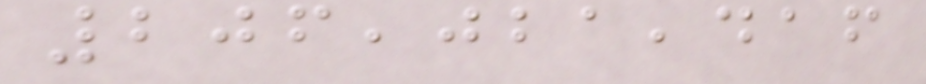206,021,416
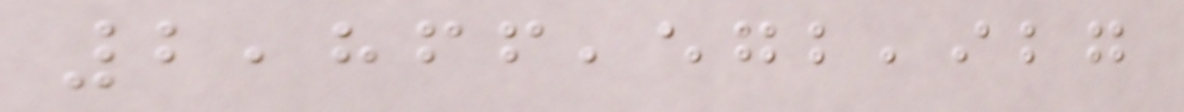2,866,572,927
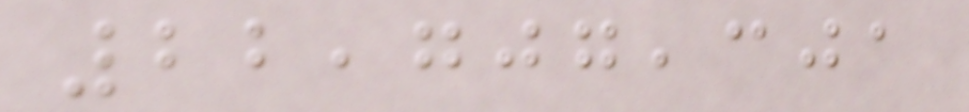22,707,301
